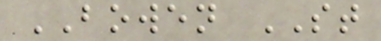BOWEN ST
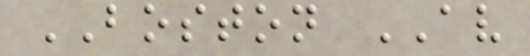BOSTON AV
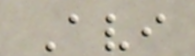Avi
